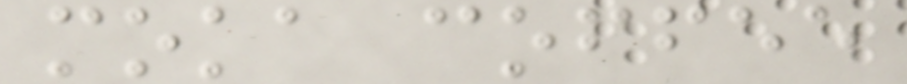moka coffee
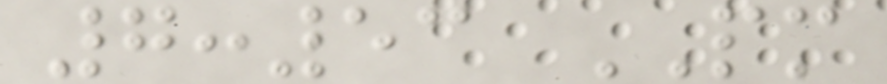7:53 PM
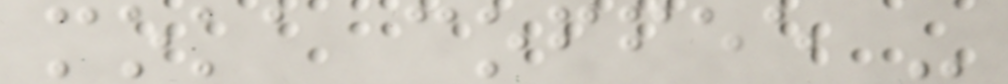moka coffee -
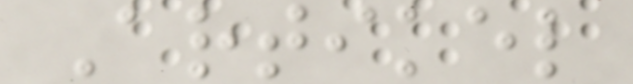Artikel
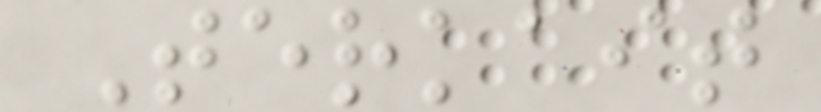Terkait
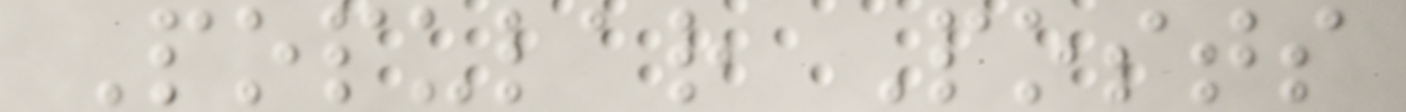Popular Posts
